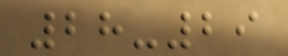28-29
